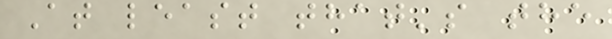At least that's the
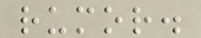rumor.
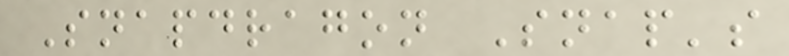Snapdragon Snap's
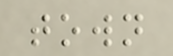town
